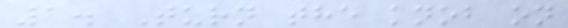1. Turn the knob on
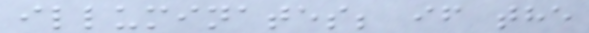illuminates; if the
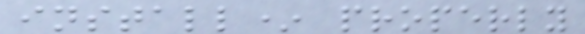install* properly
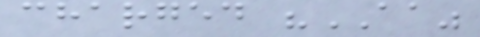charged "AA"
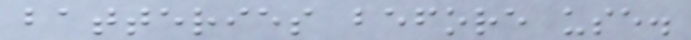batteries before use.
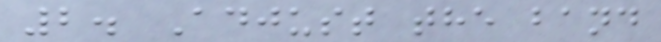2. Adjust the band
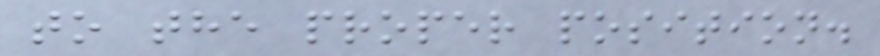to the proper position.
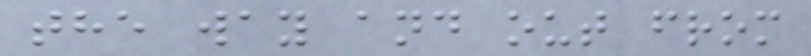the way and out from
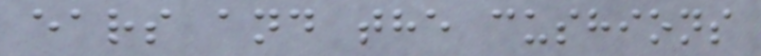ears and the cushions
